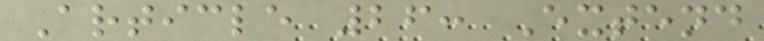Article 26: Extend
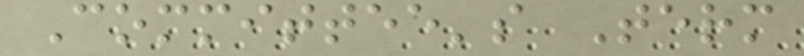Committee's Term
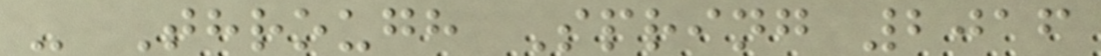- Through Spring 2016
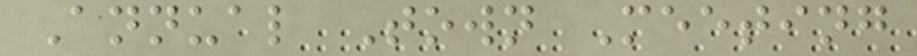Annual Town Meeting
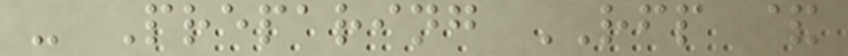- Preparing RFP &
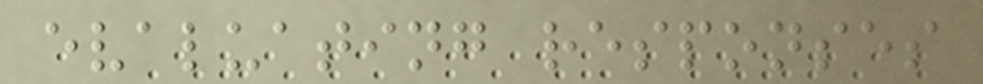evaluating responses
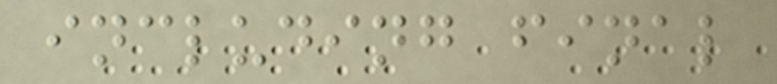including final
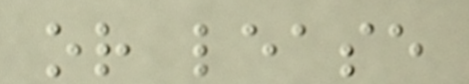or lease
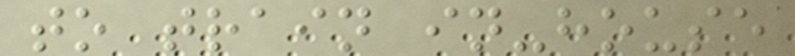to train in-house
